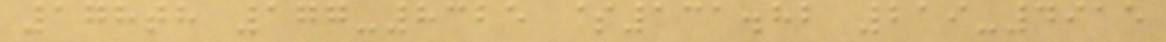178th 177-8325 $131.82 219-4915
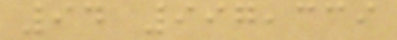94 997,339
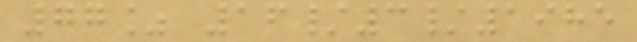77% 16/3/1985
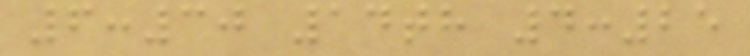6:30 14th 4:25
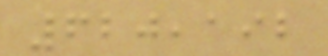620,192
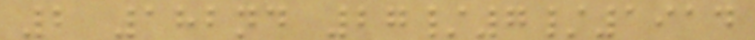2 182nd 27/7/1914
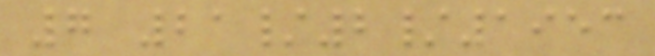7 21/2/1953
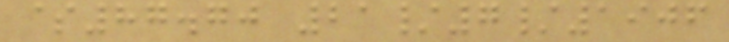$87.70 21/7/1906
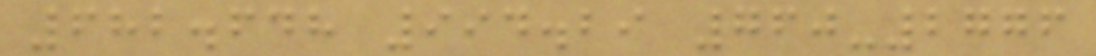682.648 994.29 760-2776
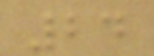24
